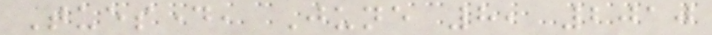Tuesday, June 8, 2010
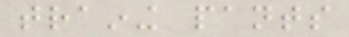training pants
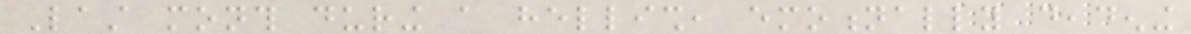Last month during a hellish, emotionally deadening
